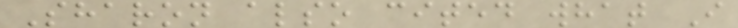Sharon also cited what I
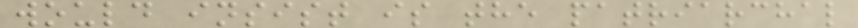would insist is the patriarchal
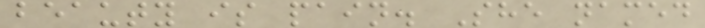beauty is pain. She named
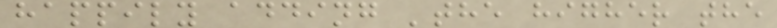happily adding 'the higher the
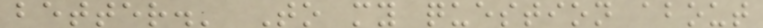better.' To my question about
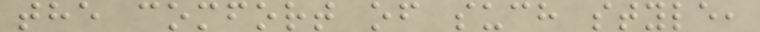the comfort of such style,
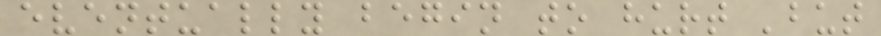eventually begin to hurt 'but
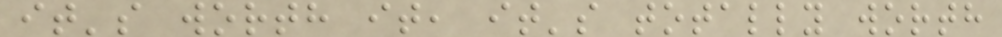it's worth it, it's totally worth
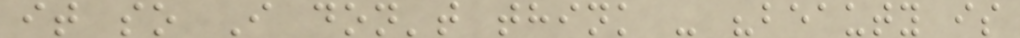it so I don't think - "beauty is
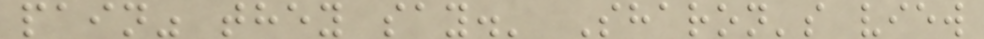pain" they say.' Sharon's view
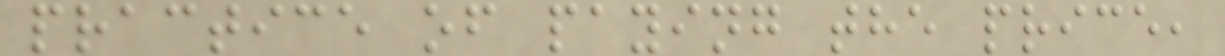practice of paying the price,
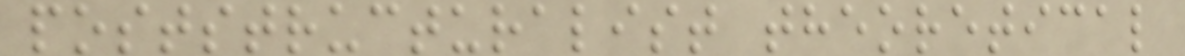poststructuralist theoretical
